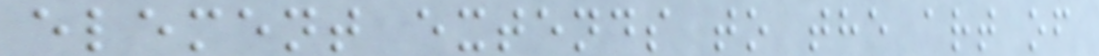element extends to the art of
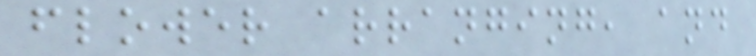flower arranging, and
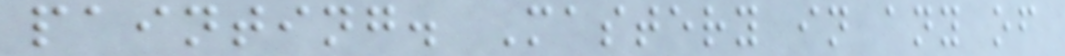painting. Mastery in any of
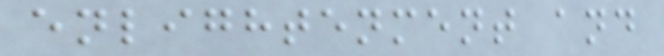enlightenment and
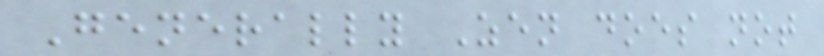Generally Zen does not
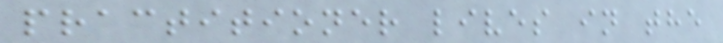practitioner lives in the
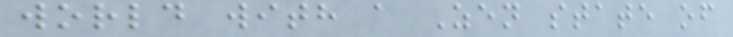world with a Zen state of
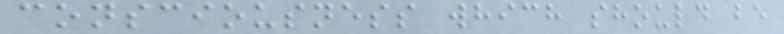consciousness which should be
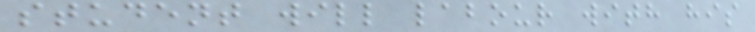student will labour with his
